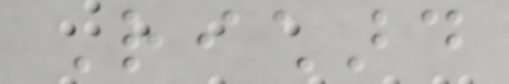Richard
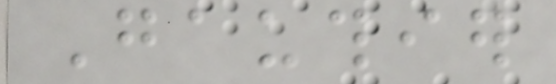Gauthier
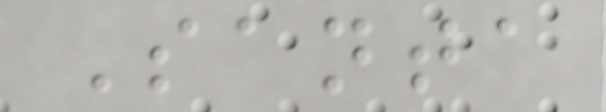Santa
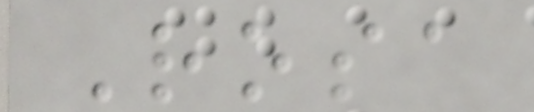Rosa
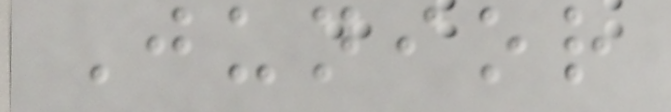Junior
